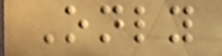Only
